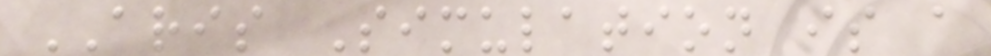ARIS Simulation is a
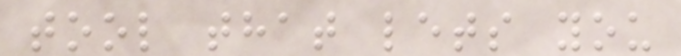tool that lets you
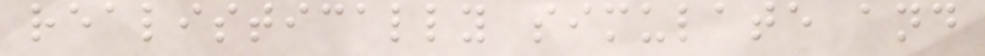realistically simulate and
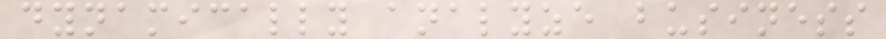dynamically analyze business
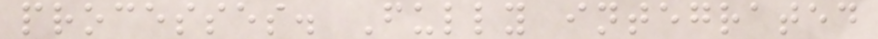processes. Fully integrated
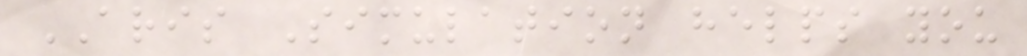ARIS Simulation helps you
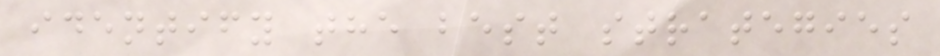identify the best strategies
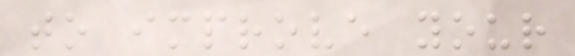to improve your
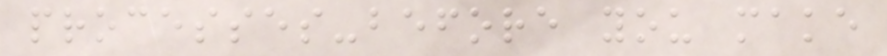processes-before you make
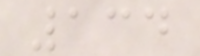134
